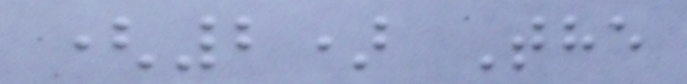(2) The
